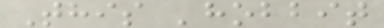This 'hobbit
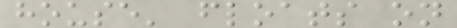house' floats on
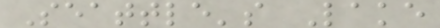Seattle's Lake
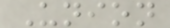Union
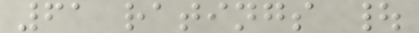61 ratings |
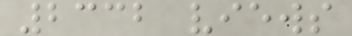2332 views
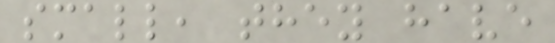small, they have
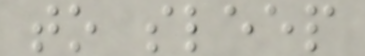to sleep
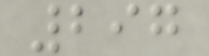297
